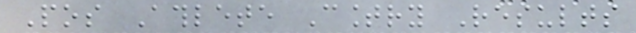Pos Athlete Country Results
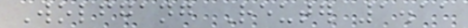Wolfgang Reuter 1.11
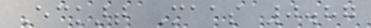Eckart Maas 0.87
